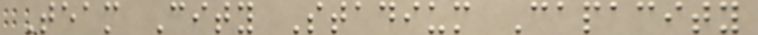Team City Stadium Capacity
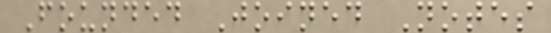Founded Joined Notes
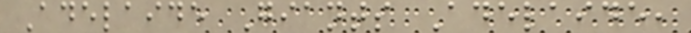Adelaide Giants Adelaide,
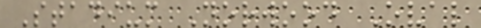Stadium Norwood Oval
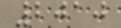2010
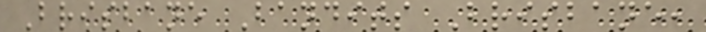Brisbane Bandits Brisbane,
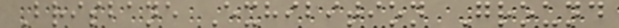Brisbane Exhibition Ground
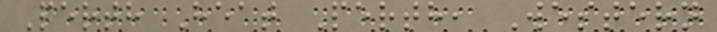Perth Heat Perth, Western
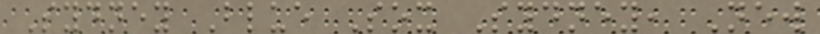Sydney Blue Sox Sydney, New
